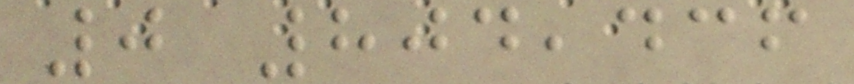0 804,436
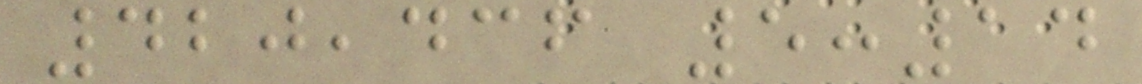420,436 5:14
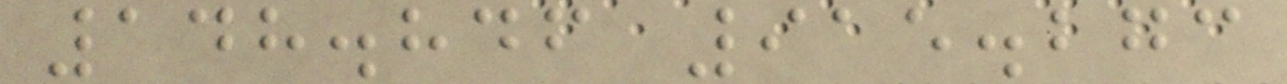148.846 915.273
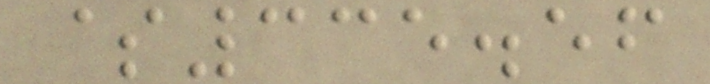$335.56
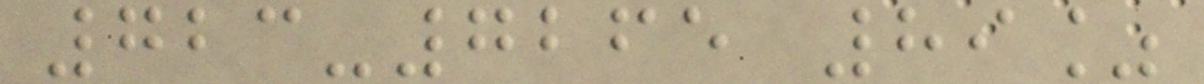723-7265 89%
